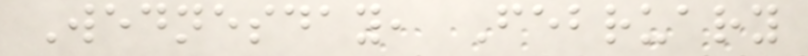Wednesday, February
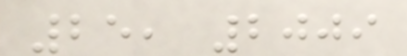25, 2009
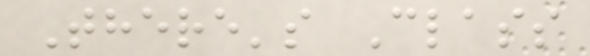There's Class
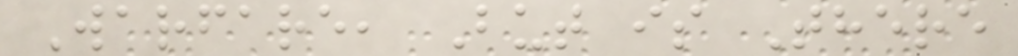Warfare, But is There
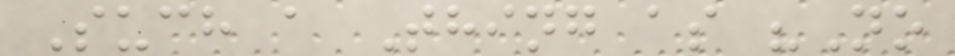Such a Thing as "No
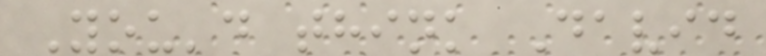You'd think David
